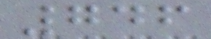746
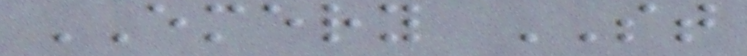EMERY ST
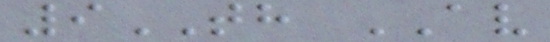9TH AV
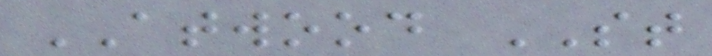ATWOOD ST
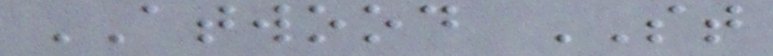ATWOOD ST
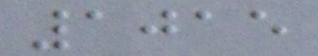1015
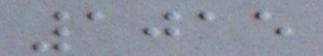1015
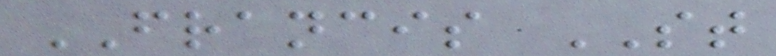FRANCIS ST
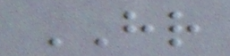HR
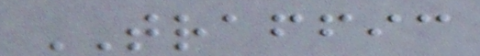TRAFFIC
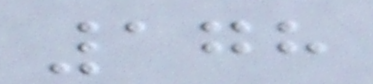178
